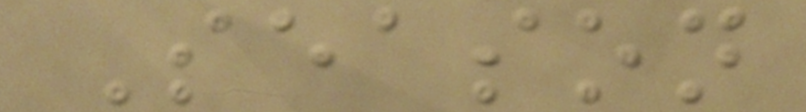Season
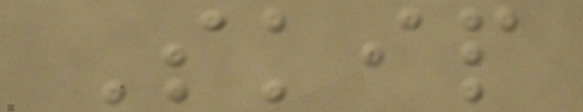Skip
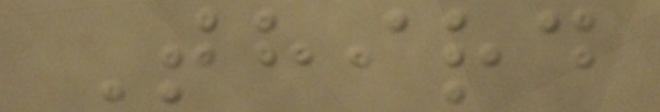Third
